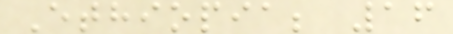Ethiopia; 16
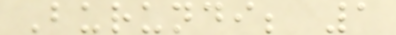Burundi; 1
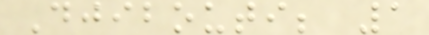Djibouti; 1
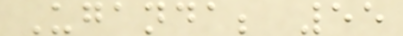Uganda; 55
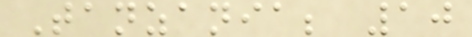Tanzania; 10
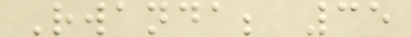Rwanda; 35
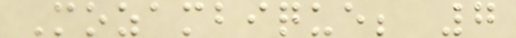Mozambique; 7
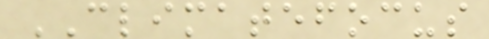CLIMATEFOCUS
